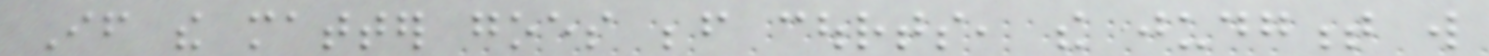If the matter goes before courts, the judgment will
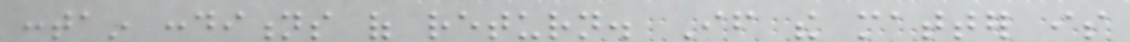contain conditions of return. If the matter is
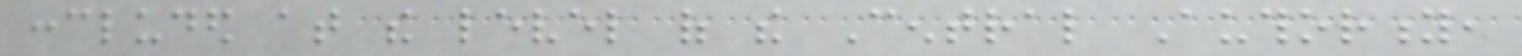concluded at the level of the Central Authority,
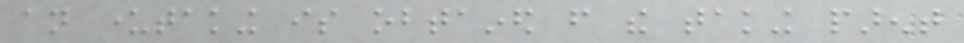an undertaking is obtained from the taking parent
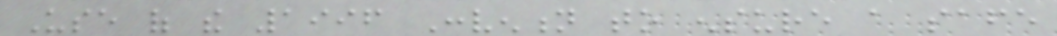Use of the 1996 Convention to ensure a safe
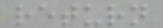return
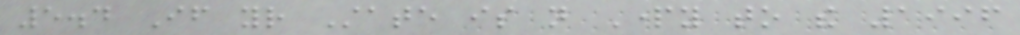5.4 If your State is not Party to the 1996
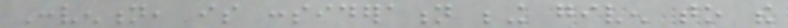Convention, is consideration being given to the
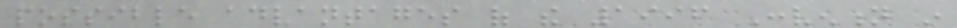possible advantages of the 1996 Convention in
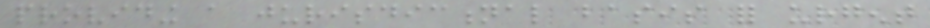providing a jurisdictional basis for urgent
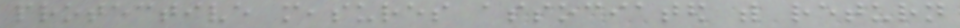protective measures associated with return
